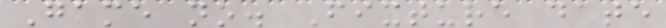Game no. Fixture date
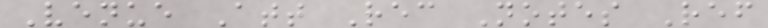Venue Att Rec Notes Ref
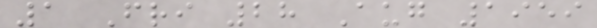1 Fri 28 Aug 1959
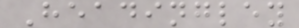Headingley
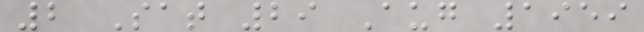2 Sat 29 Aug 1959
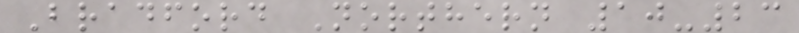Bradford Northern 10-23
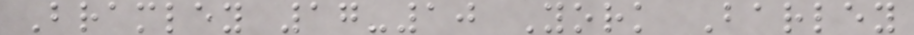Bramley 17-10 York Barley
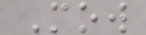Mow
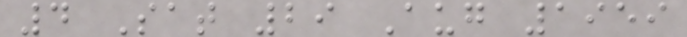4 Sat 29 Aug 1959
